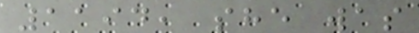1194, she was
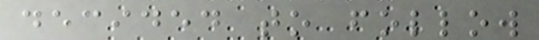decided to follow
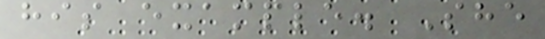his example. She
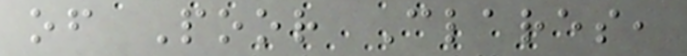of Poor Clares,
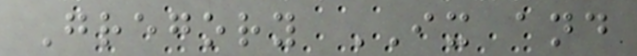Gregory IX and
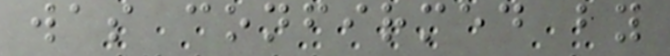was confirmed by
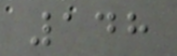148
